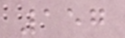157
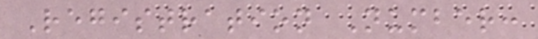Registration Number:
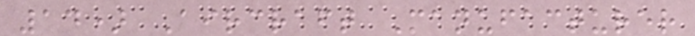14) Aircraft Manufacturer
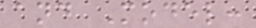and Model:
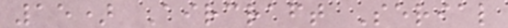15) Aircraft Serial
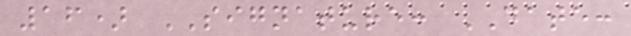16) SIGNATURE: DATE:
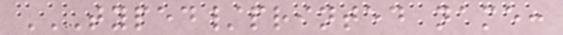TYPED/PRINTED NAME:
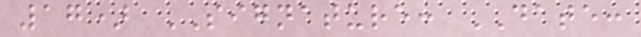17) SIGNATURE: DATE:
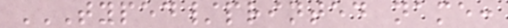TYPED/PRINTED NAME:
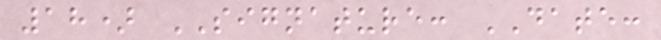18) SIGNATURE: DATE:
